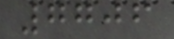7706
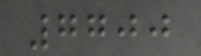7700
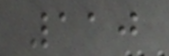110
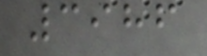3986
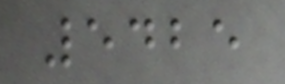5425
